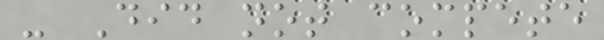- Did not compete
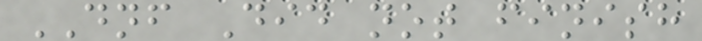DNF Did not finish
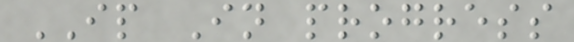IP In progress
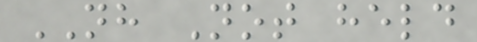NH Not held
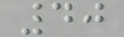40
